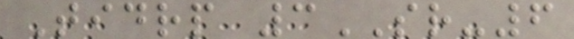Tidrp 3SR-6
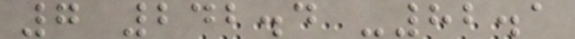7 242.4 -82.1
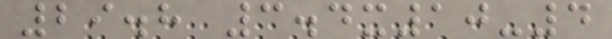29.8 3.4x10-4
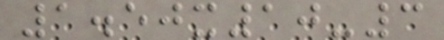1.50x10-3
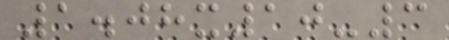1.08x10-3
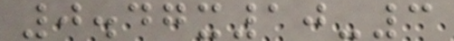0.47x10-3
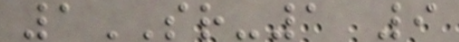1SR-1 9
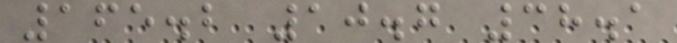165.2 10.7 38.1
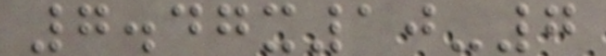7.47x10-7
